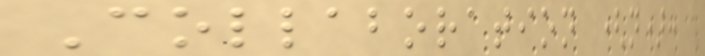Collaboration (n):
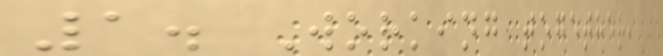1. Working together,
